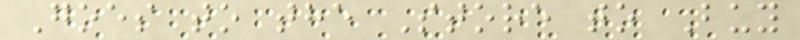Goes to the Store to Buy
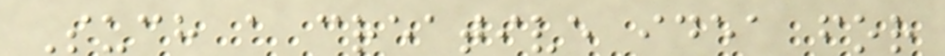Such a creative idea for
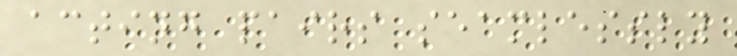acting pairs seamlessly
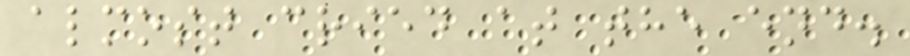almost cried at the end.
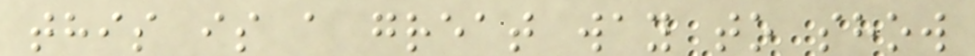this is a great way to show
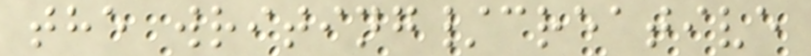the writing/creative
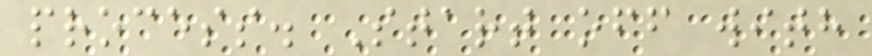process. Start off with
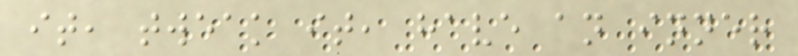it, tweak it, have an inner
